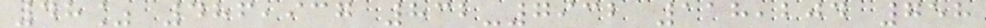48% 486,937 832-7932 118,204 758
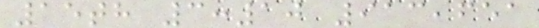15th 3:10 913,651
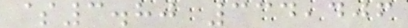$3.80 334,406
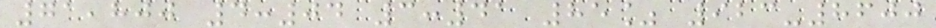71,800 4:04 3:41 85% 923-8600
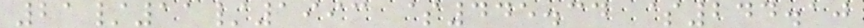21/11/1993 $445.34 $244.10
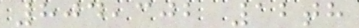804,302 12th
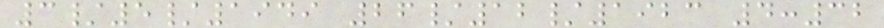3/5/1949 26/12/1923 4:32
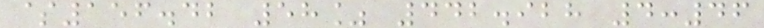$156.42 58% 442.928 4:46
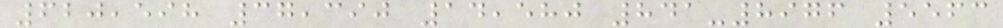620,598 37,390 14,580 841-8976 5563
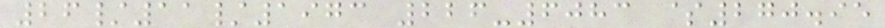26/11/1973 226-6083 $270.95
